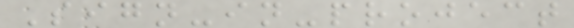Sign-in-project
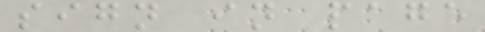sign in page
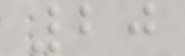20
